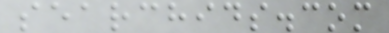searchids.com
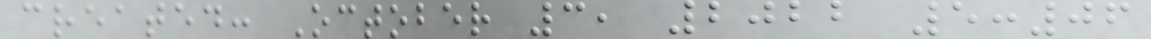created: October 3, 2022 5:06
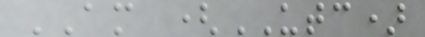AM (UTC)
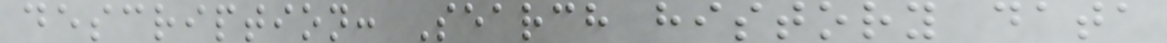description: Search history data
